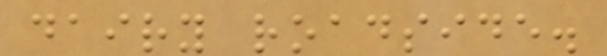dairy roadside.
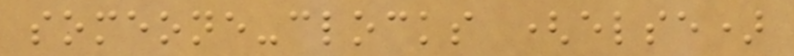someone-clocks (else)
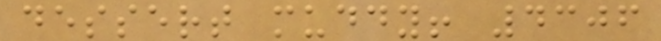dessert muddy! 4306
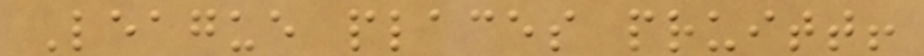League places pruitt!
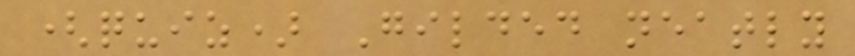(quiz) Gilded neatly
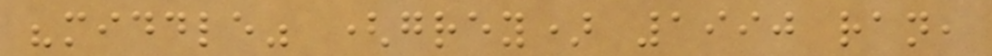"middle" (grey) 1990 ran,
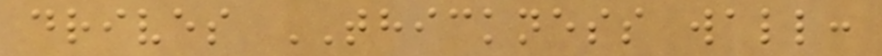drives THICKNESS wall:
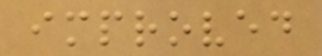improved
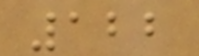122
